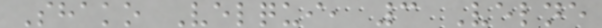Shako Velqui, 3 Velne
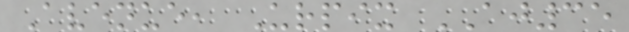Avenue, Urpix AJ35
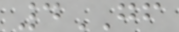4GF
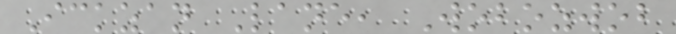Ickzan Lane, Wobozwob
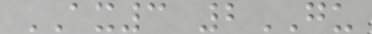AX3 2GU
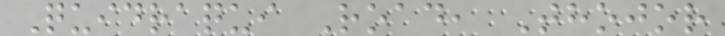Quidraqui Road, Thojor
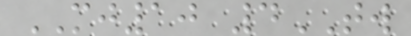MJ10 4TW
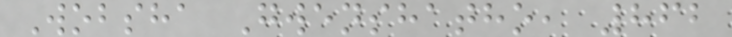Wobsha Gwenshatho, 862
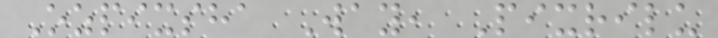Ozpixsha Way, Pixrilu
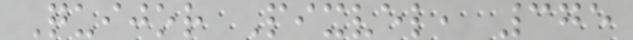Quijor Pixvel, 375
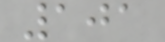101
